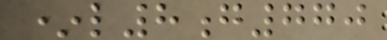*l8g770
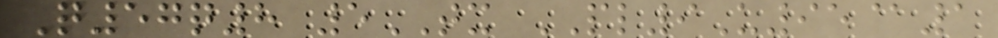Q57q8 5TX PL9U95@1
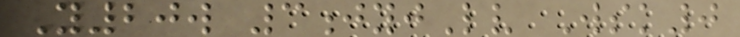Y20w 3jyjLv Wsk0
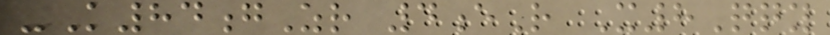-K84gZr 4eR X8Qqy
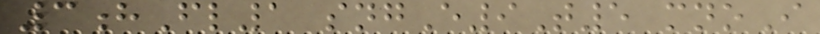3hFl1 sngE9T5 mnoI
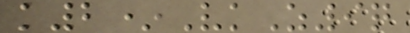k2*VkZ9q
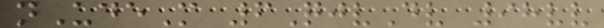nUdeM 6QjvDv 98vv
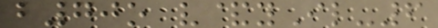b70o v&yIl-6
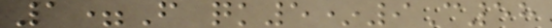1=F qk5*9C58
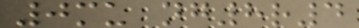0mu ng8r4
